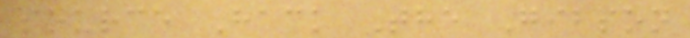source Hack The Gibson
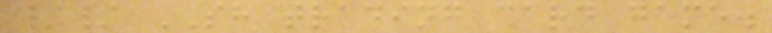// SH trading card game.
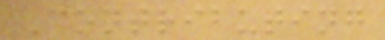Contributing
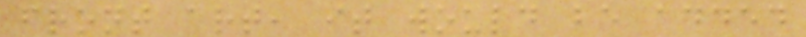front art, it would be added
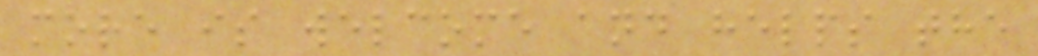more is welcome and helps the
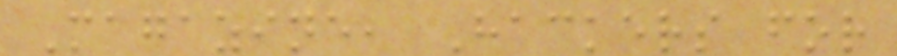Magazine, Hackers for
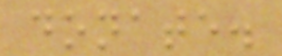donate.
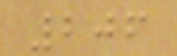206
